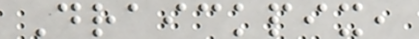Draickpix,
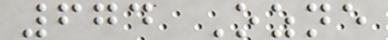674 Ozne
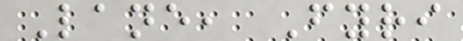Lane, Fyri
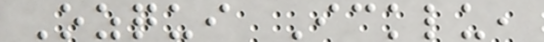Ozqui Icklu,
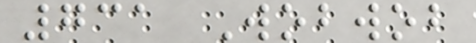731 Wobwob
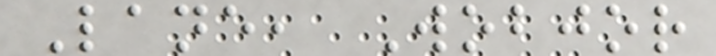Lane, Wobjor
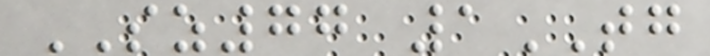SZ77 1TG
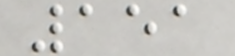151
